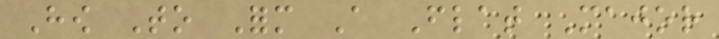How To Form A Flat Major
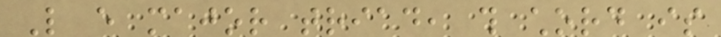Like every major triad, this chord is
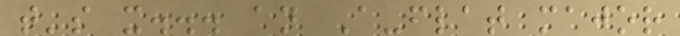that's it... an A-flat major
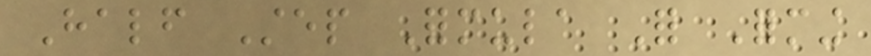Half Step Formula For Forming
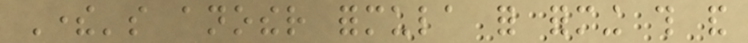There's another formula for forming this and
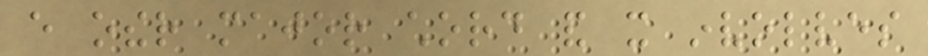every other major chord and it involves
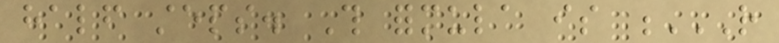half steps. This formula is R
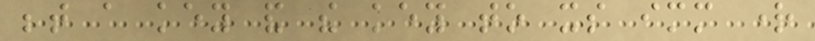between a key and the key to its immediate right
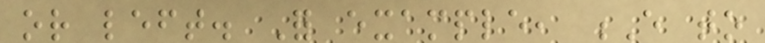or left. For example, E to
